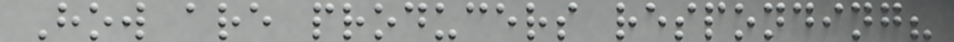How are producers responding?
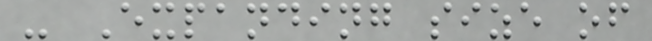- Expanding size of
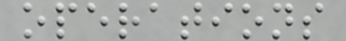operations
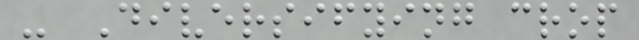- Diversifying crop
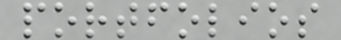portfolios
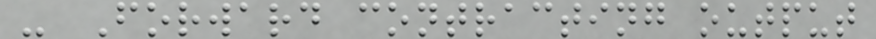- Forward contracting output
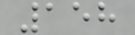158
